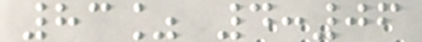83% 4:06
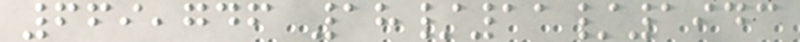669,746 18/11/1943
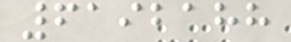6192188
